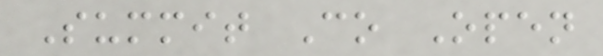Summit Co Open
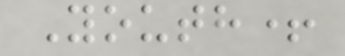Youth+
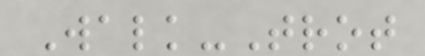Walk-Trot
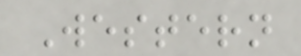Western
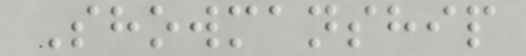Showmanship
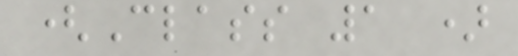(Class 1 )
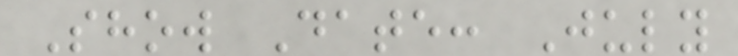Show Date: July
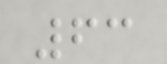63
